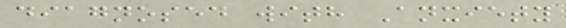diagnosed with Anxiety
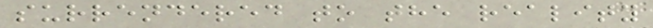surrendered to the reality
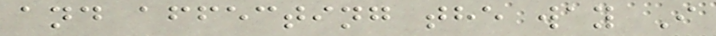and affecting the way I
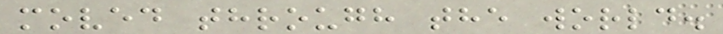moved through the world.
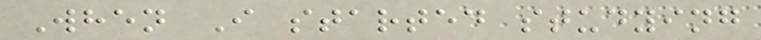When I started studying
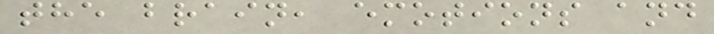the brain, emotions and
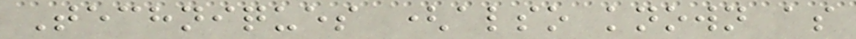Techniques (also known as
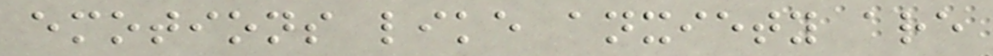emotions like anxiety are
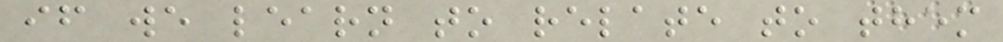if we learn to relate to them
